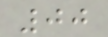00
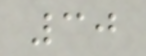30
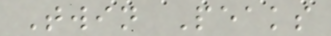Twin Peaks
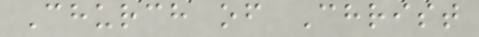Church of Christ
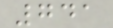741
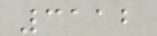3112
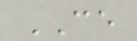CE
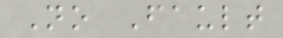No Fault
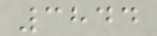3844
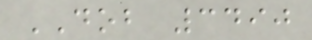DOB 3490
